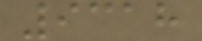9318
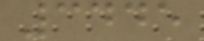3445
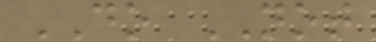DO NOT
